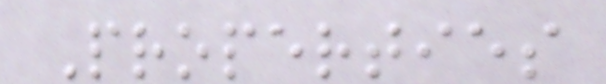Properties
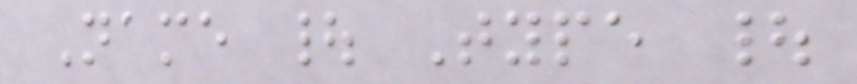Name | Type |
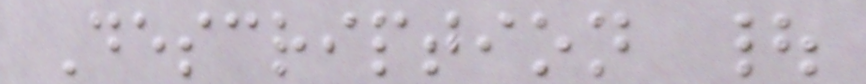Description |
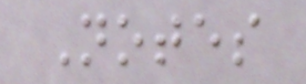Notes
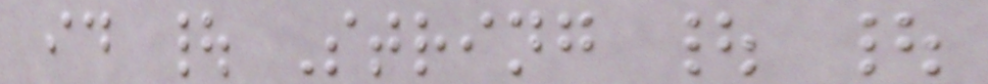id | String | |
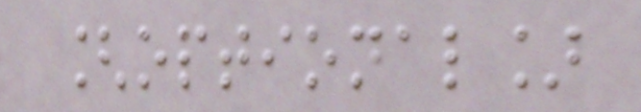[optional]
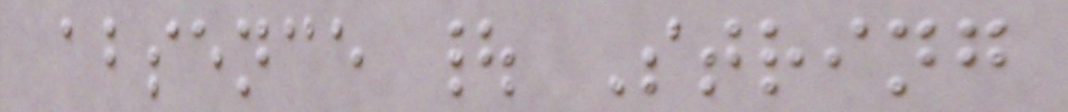absence | String
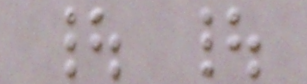| |
